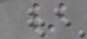}
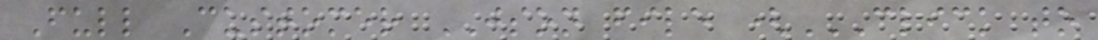Full Customer JSON file (CLICK TO
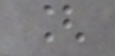[
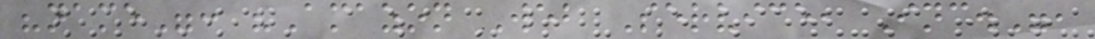"name": "Amazon Web Service, Inc.",
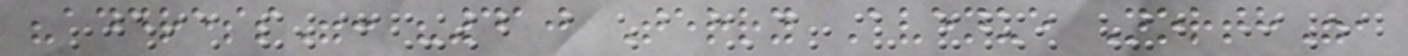"address": "410 Terry Avenue North",
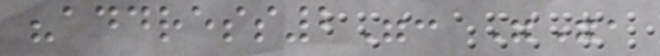"address2": "",
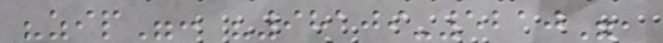"zip": "98109-5210",
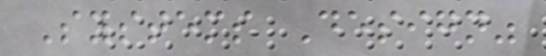Systems Design"
